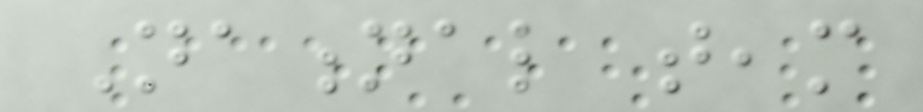National team
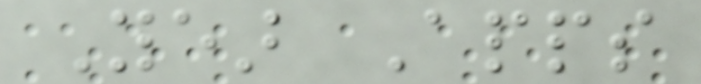Year Apps
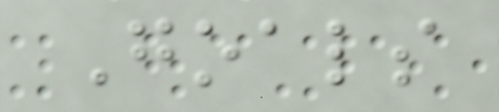Goals
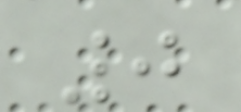0
